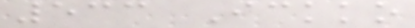533 Ickko
